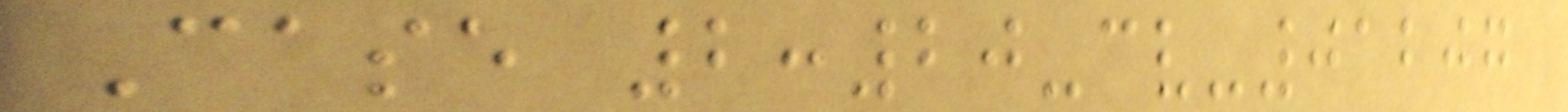Case 2:20-cv-01207
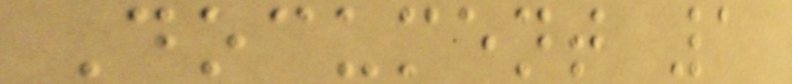Document 1
